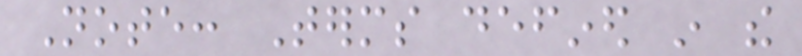Note: Terms defined in the
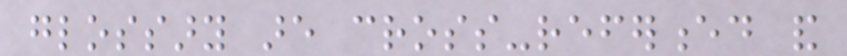glossary are cross-referenced and
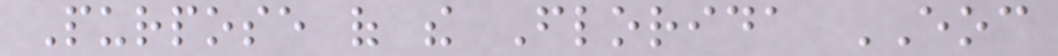Purpose of the Florida EOC
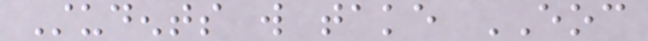Students will take EOC
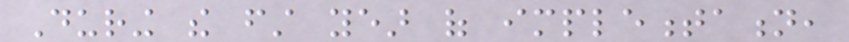During the first year of implementation,
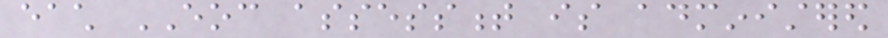each EOC assessment is administered
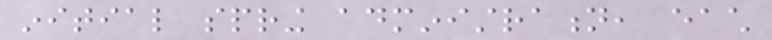initial spring administration, each
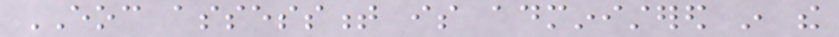EOC assessment is administered in the
